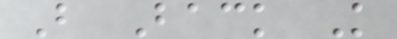B Back K
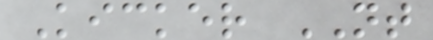Kicker NT
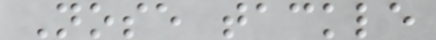Nose tackle
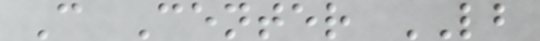C Center LB
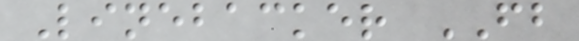Linebacker FB
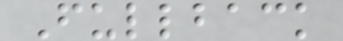Fullback
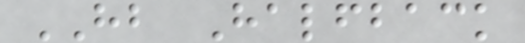HB Halfback
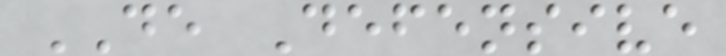DE Defensive
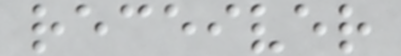receiver
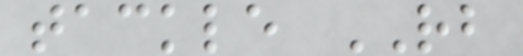tackle RB
